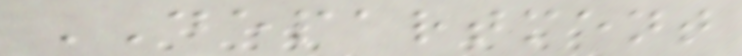DEPARTMENT
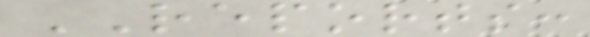REPORTS:
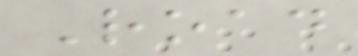Road
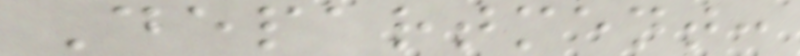Department:
